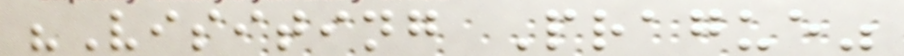"Visiting Prague"
